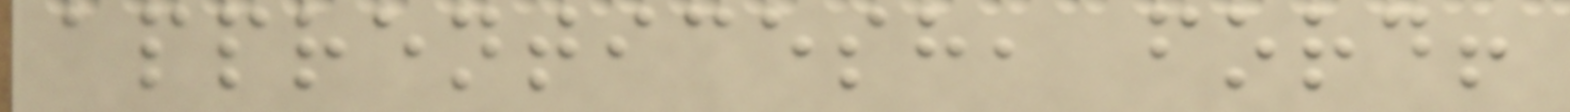apprenticesh, ford!
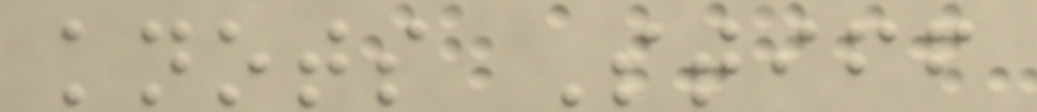knots Stiff
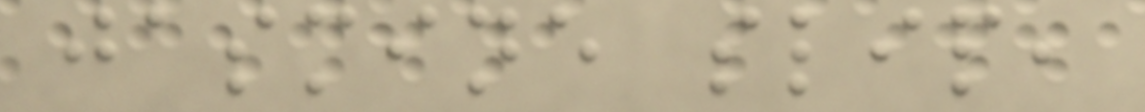jasmine slip,
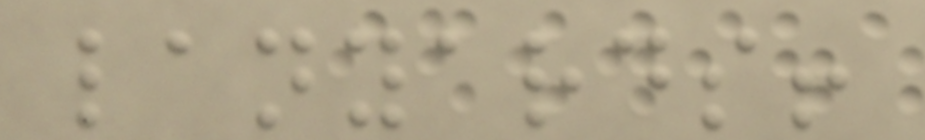lanyards!
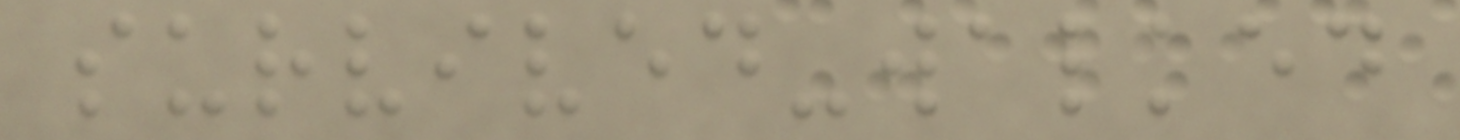survived-walked
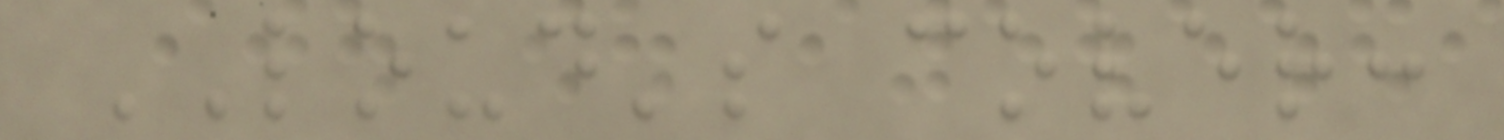LOUD's cover:
